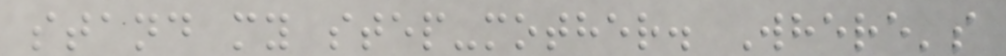stand my step-mother. Where's
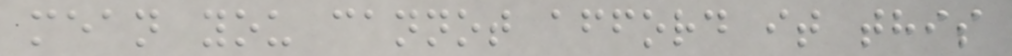mean you cannot afford it this
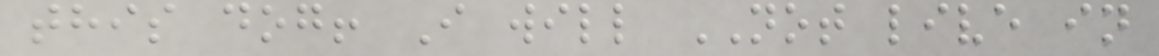this dog! I will NOT live in
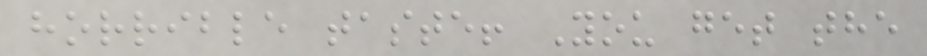horrible taste! You get the
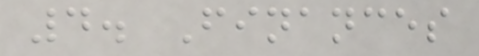4. Finances
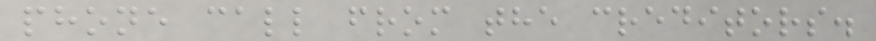phone call from the creditors.
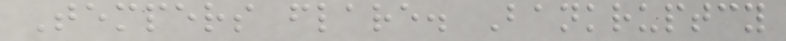Tempers flare. Bankruptcy
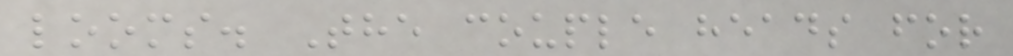looms. The couple heads for
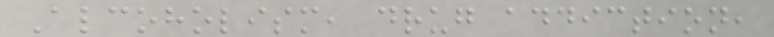Alcoholism, drug addiction,
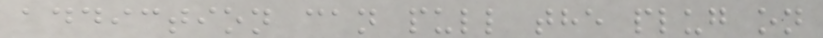addiction can pull the plug on
